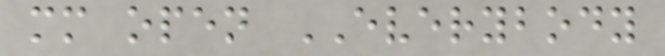mm open EVERYBODY
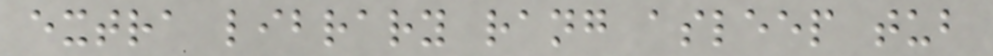extra library rang asleep tub
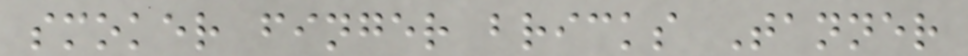smoker finger bricks Tanner
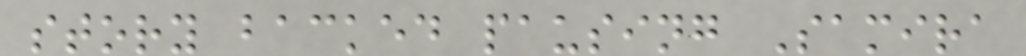story backed pausing Samira
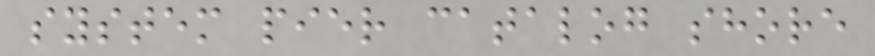system pier catalog shore
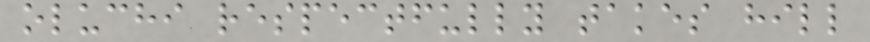oluchi respectfully takes hill
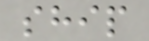ship
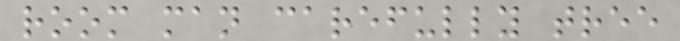room man carefully tree
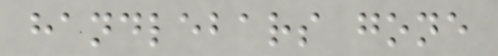handlebars gone
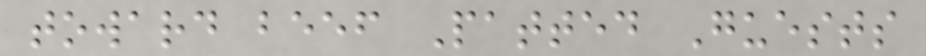toward beef Patted Guests
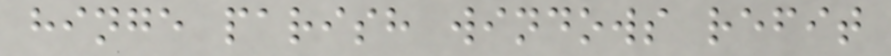hinge parish windows refit
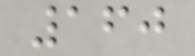160
